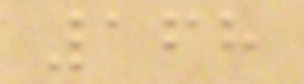168
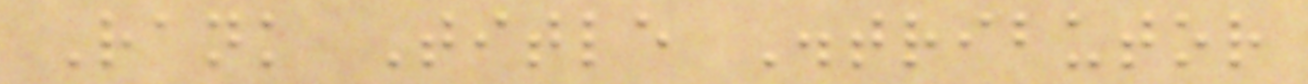Rank Title Distributor
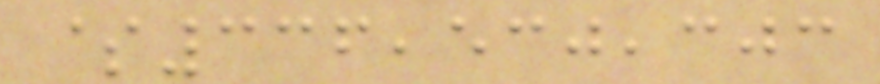$336,530,303
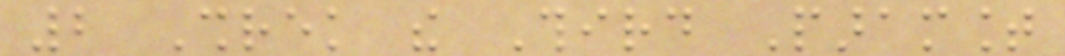2 Shrek the Third Paramount
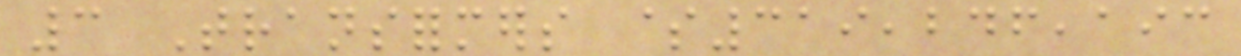3 Transformers $319,246,193
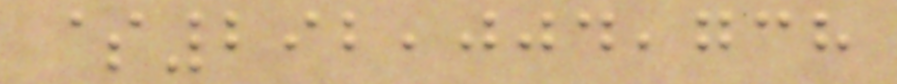$292,004,738
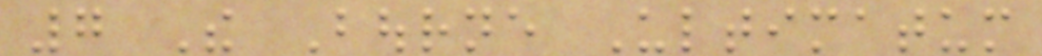7 The Bourne Ultimatum
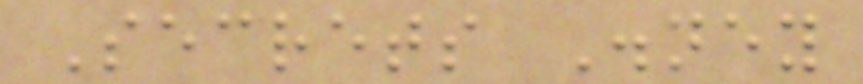Secrets Disney
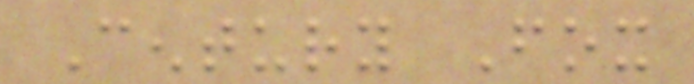Century Fox
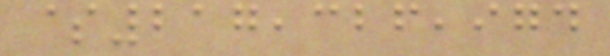$217,326,974
